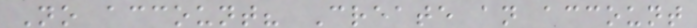No account? Create an account
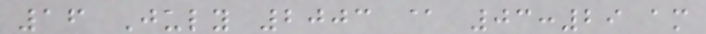16 July 2003 @ 03:29 am
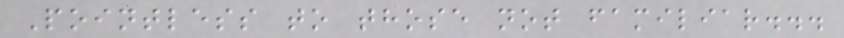Pointless to those not familiar...
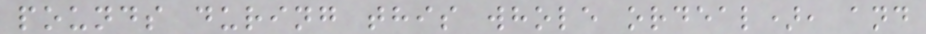pounds during this whole ordeal), and
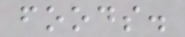foods.
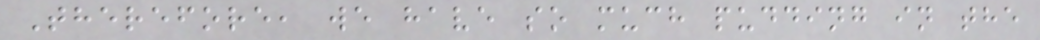Therefore, we have so much pudding in the
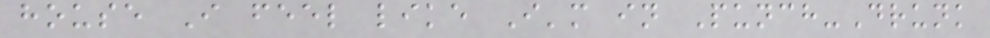house I feel like I'm in Punch-Drunk
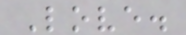Love.
